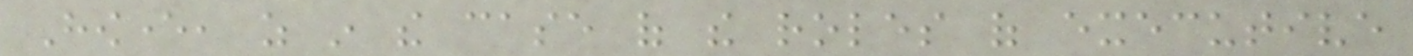However, as in the case of the roles of executive
